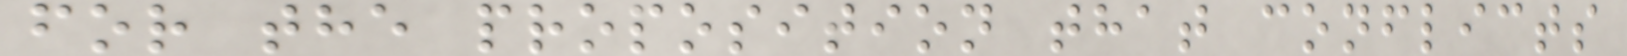for the proposition that conflicts
